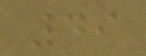49
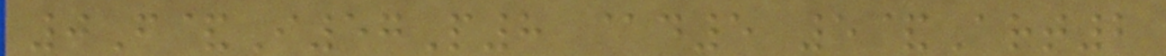0F&I57P8 @d5 5&Art2
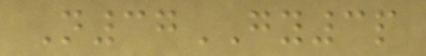N37GY3p
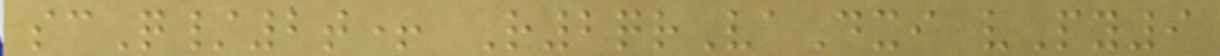scQ/2t+ R2qrVaDxi vPy9
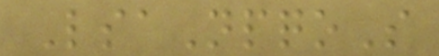LsaNpqoS
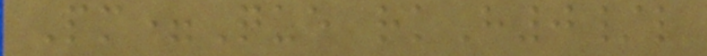Pm=Que rkH0/l
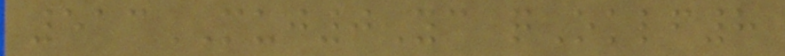513MUJ0Yc qOklf8
